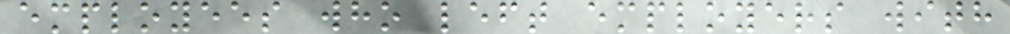employees who left employers with
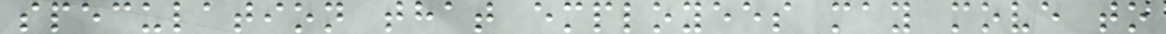speculation that employees may move to
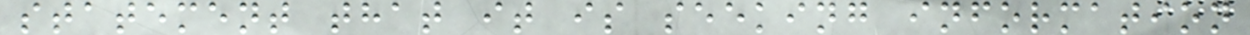statement that it is seeking information
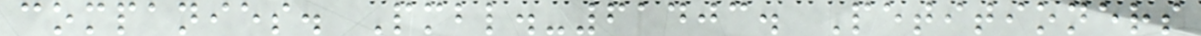companies. Pmbl.-61403. Petitioners
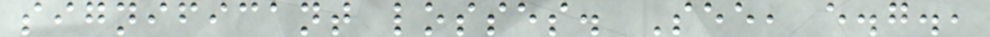significant losses. See, e.g.,
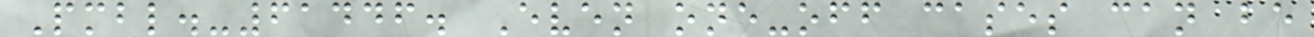Pmbl.-61446. Even one-off cases can be
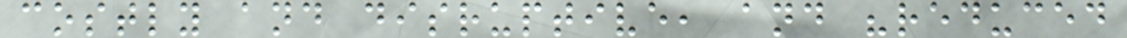costly and disruptive, and "reduced
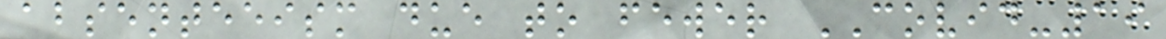absenteeism due to fewer COVID-19
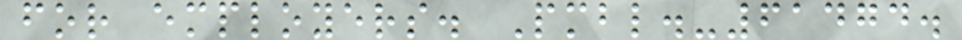for employers. Pmbl.-61474.
